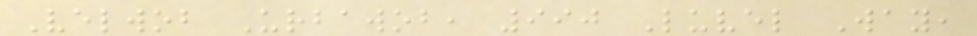Velwob Urbawob, 990 Luvel Way,
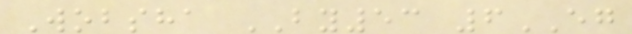Wobsha BY53 6EG
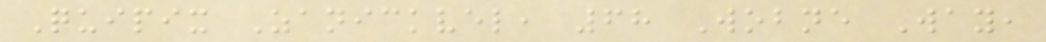Quipix Zanickvel, 68 Wobne Way,
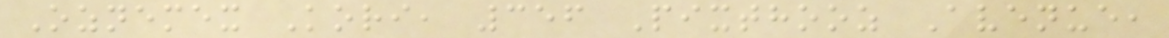Oznemex Kori, 356 Pixthooz Avenue,
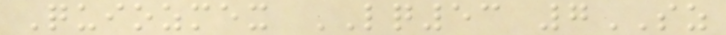Quiozmex LQ53 7SZ
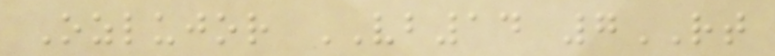Ozlujor VB14 7RT
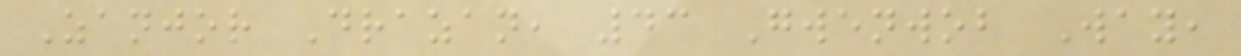Zanjor Drazan, 43 Gwenwob Way,
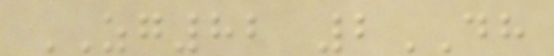ZG82 2DH
